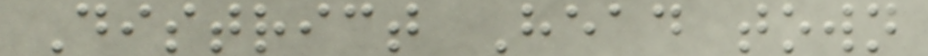District Head town
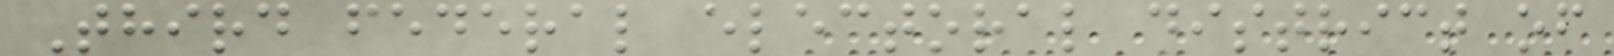Third federal electoral district of
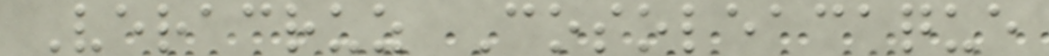Veracruz Cosoleacaque
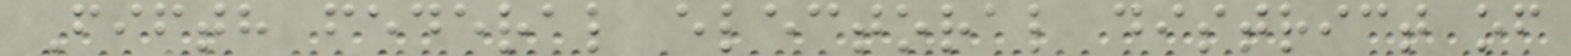Fifth federal electoral district of
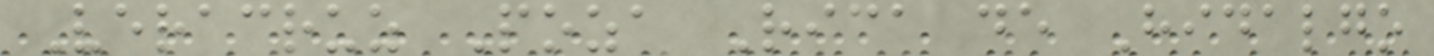Veracruz Poza Rica de Hidalgo
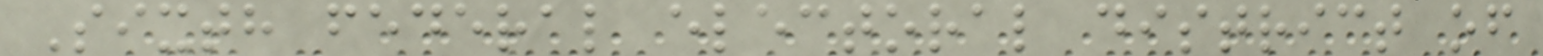Sixth federal electoral district of
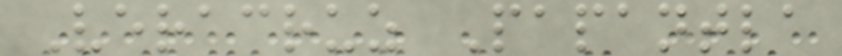Veracruz Papantla
